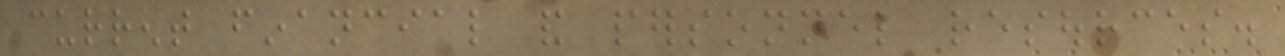current financial and personnel resources.
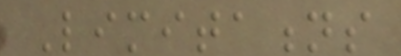Limitations
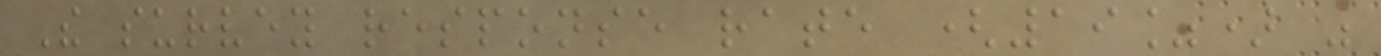The survey response rate (19%) was
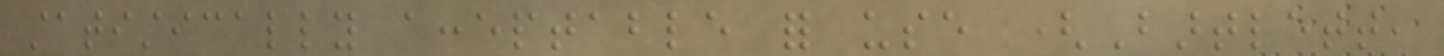statistically acceptable for use (Bartlett,
